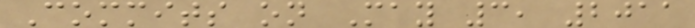Commits on May 3, 2011
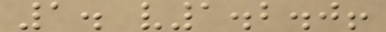1. v1.2.0!
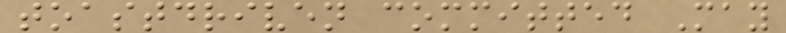toastdriven committed May
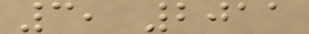3, 2011
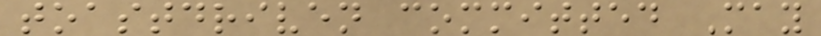toastdriven committed May
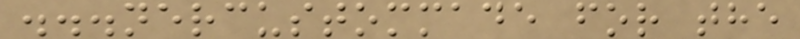...nercustommade for the
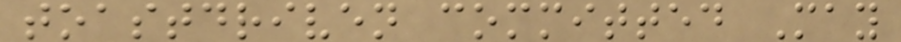toastdriven committed May
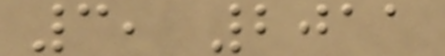3, 2011
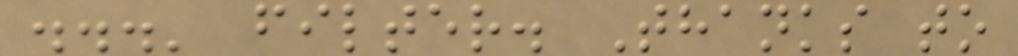...' filter. Thanks to
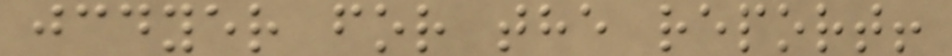jcdyer for the report!
